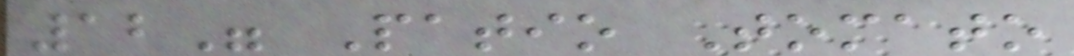12" Patio Tomato
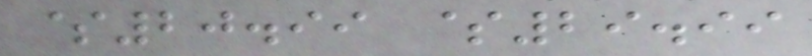$20.99 $29.99
